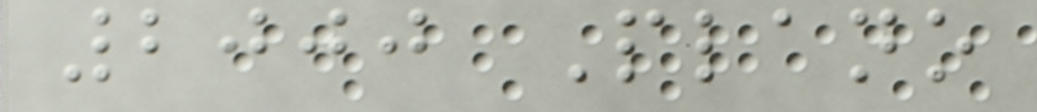2000 Plano
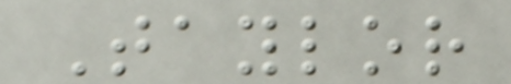Taylor
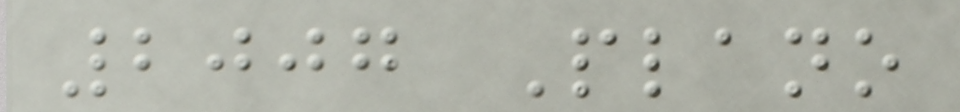2007 Plano
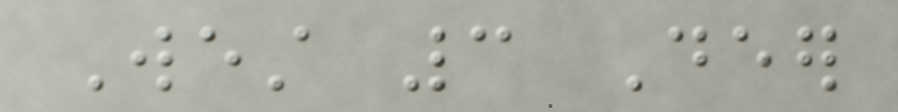West 3 Deer
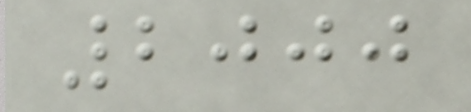2000
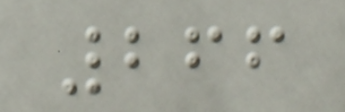266
